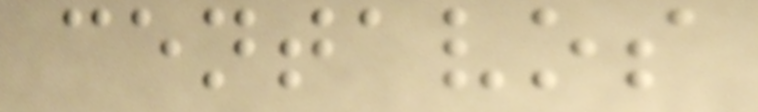centavos
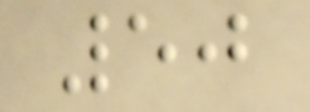50
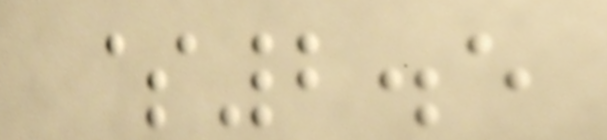$2.5
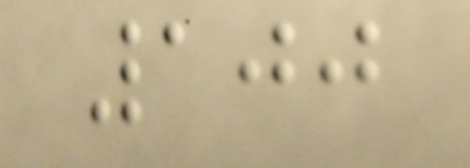100
